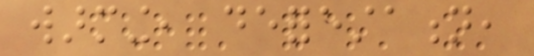warming, deforestation,
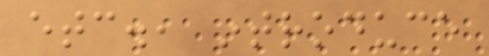etc., introduce
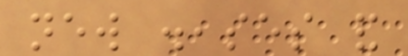new diseases and
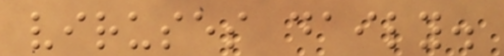viruses daily.
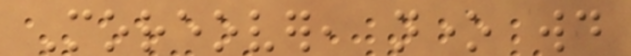Moreover, none would
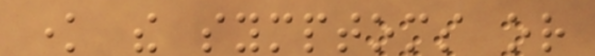know the symptoms or
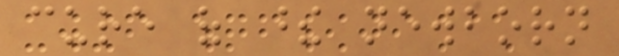cure of these newborn
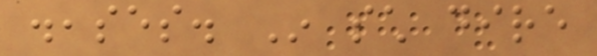diseases. In such dire
